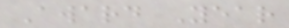Award Year
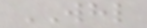WHL
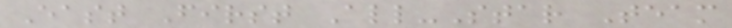East First All-Star Team
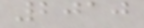2010
